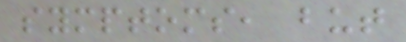symptoms, but
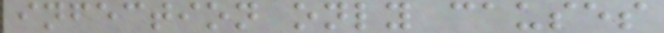infection only causes
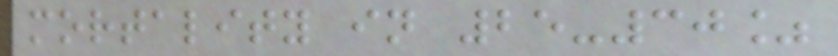mortality in 25-30%
